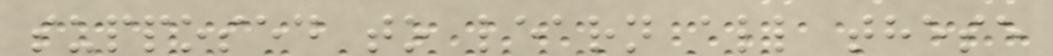supposed to learn all these
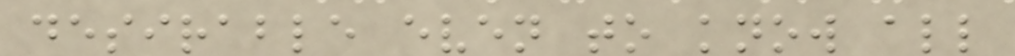desirable even to know all
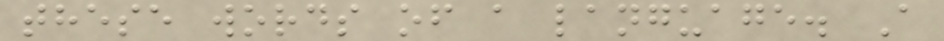these words of a language. A
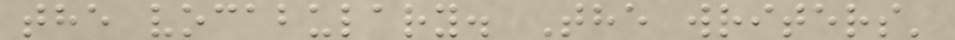the vocabulary. The writers'
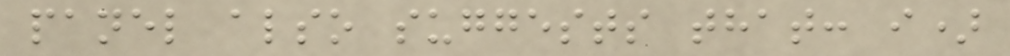panel also suggests that: i)
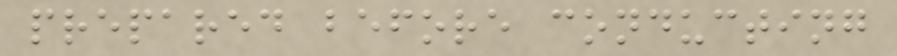prepared before conducting
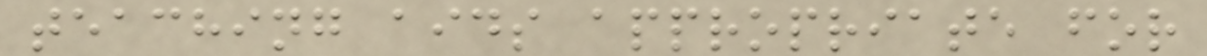teaching aids appropriate for
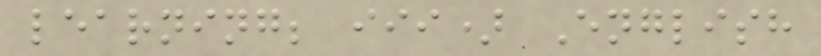learning; iii) English
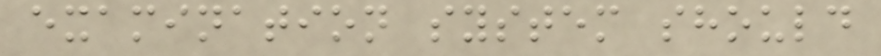examination system should
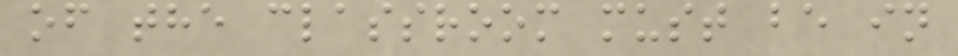of the classroom must be in
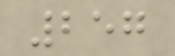257
